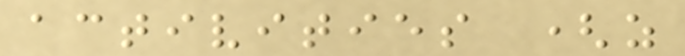activities (as
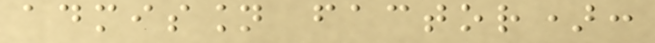admission factor):
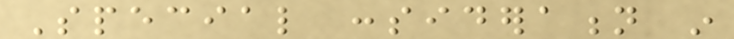Special consideration in
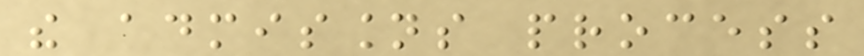the admissions process
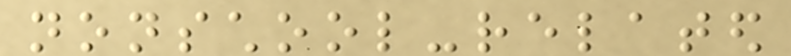nonschool-related
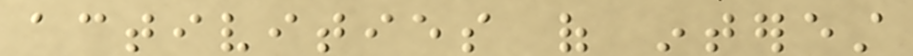activities of interest
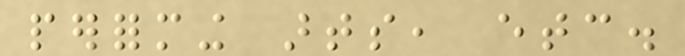performing arts, etc.
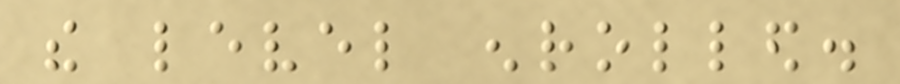the level enrolled.
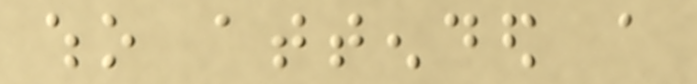who attended a
